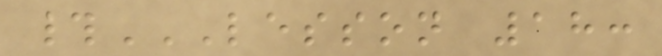#LESSON 18:
